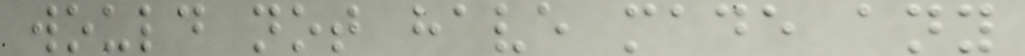would not have made any
